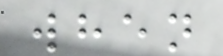when
